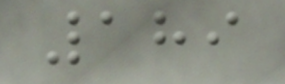189
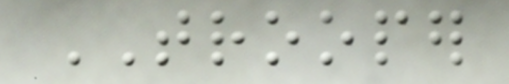TROOPER
